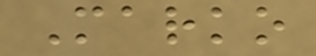Marko
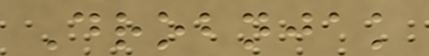Drobnjak
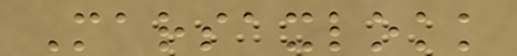Marsaxlokk
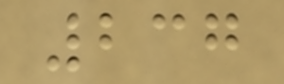237
